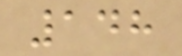148
